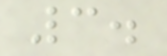3.
